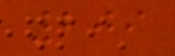209
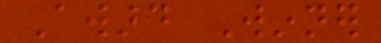Award Winner
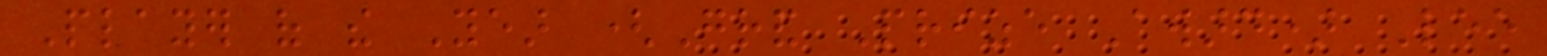Player of the Year (Grand Prize Award) Lee
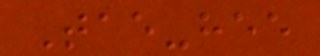Tae-hee
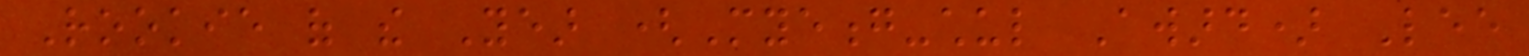Rookie of the Year (Myeong-chul Award) Lee
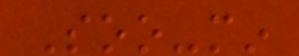Soo-min
